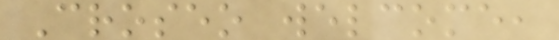Croseo welcome,
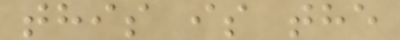this is the
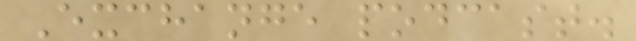Exchange podcast.
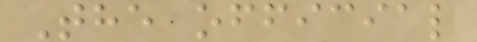The official
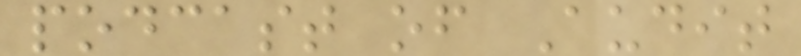podcast of Audit
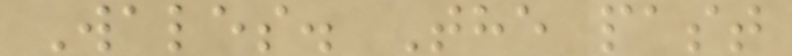Wales. The past
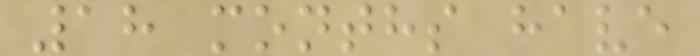18 months have
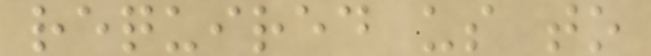required us to
